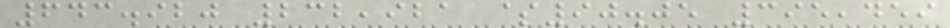643.920 232,921 $90.05 395,459
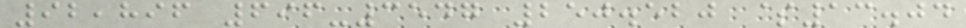92,896 696-3547 250.520 $13.04
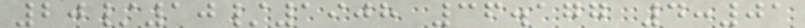20/10/1908 36.177 4:01
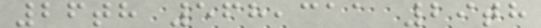26th 568,311 29th
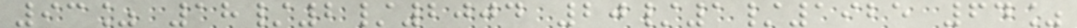93% 18/2/2004 20/1/1925 64%
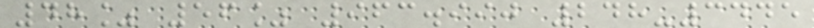48% 56% 963.990 248-3445
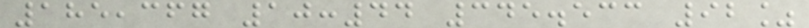185,367 10:44 345.533 92%
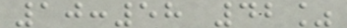10:58 42%
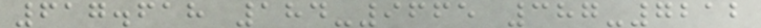617.618 184-9665 387-7212
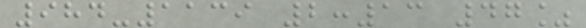984-1139 2:13 47%
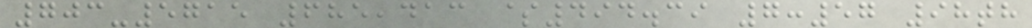703-5715 685,413 $494.39 7:57 98th
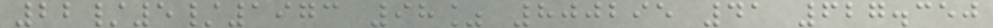22/5/1973 98% 800295 41 627.350
